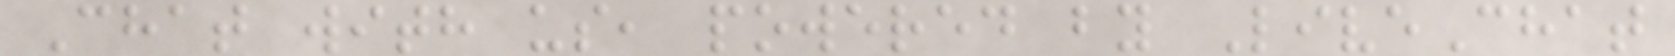Chat with us, powered by LiveChat
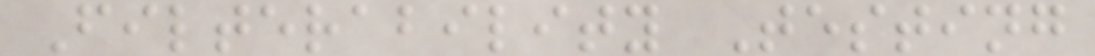Filterability Testing
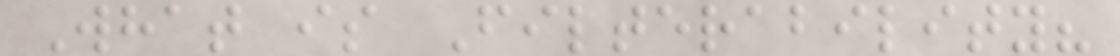What is Filterability?
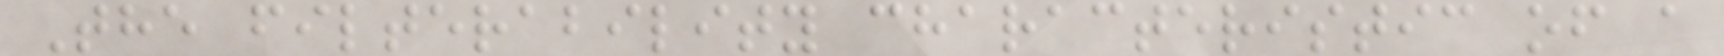The filterability characteristic of a
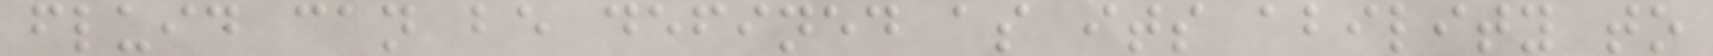fluid can be defined as its ability to
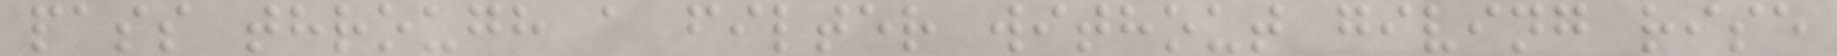pass through a filter without giving rise
